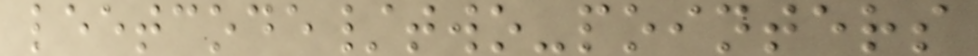leetcode/two-pointers
